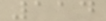114
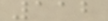112
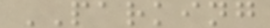PARKING
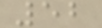52
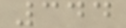344
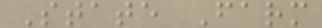State Farm
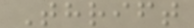Thrift
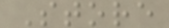Store
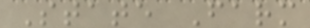State Farm
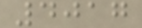4017
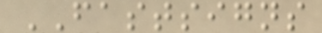FASTSIGNS
